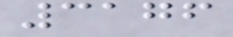3176
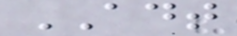ADT
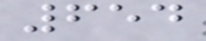654
